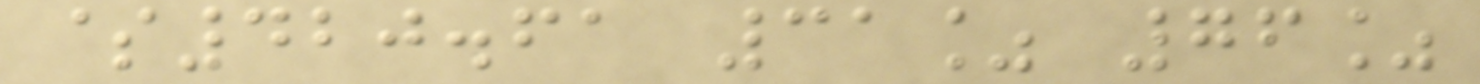$420.61 31% 76%
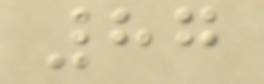87
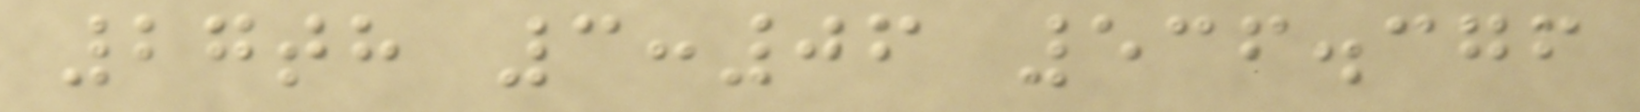27th 3:06 536.376
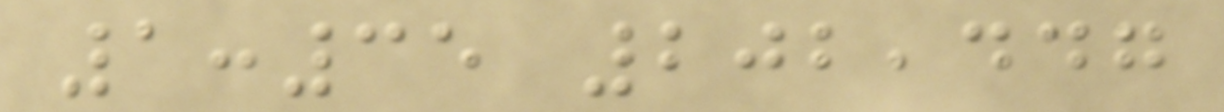1:35 202,447
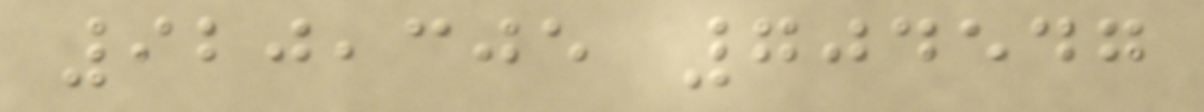920,305 704547
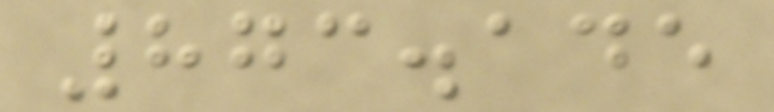873.145
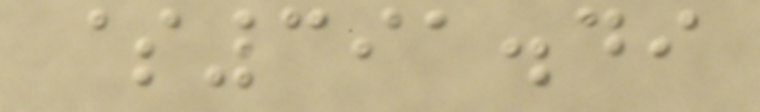$391.49
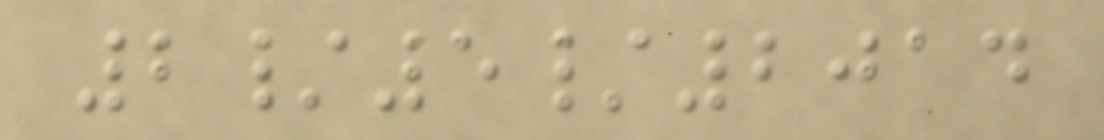2/5/2014
